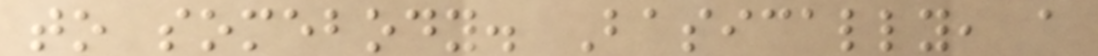to somebody. Basically, a
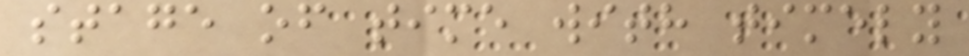stage of time with timely
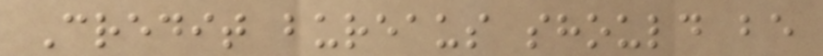Credit bureaus should be
